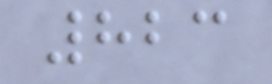823
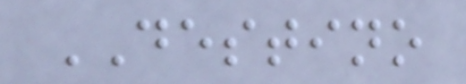DESTINO
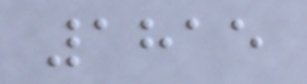1815
